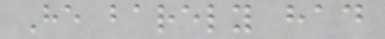He barely had
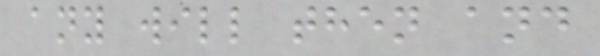any will then and
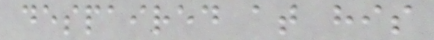despaired at his
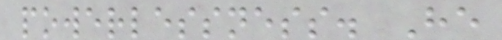powerlessness. He
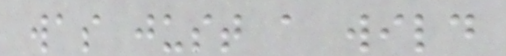was just a wild
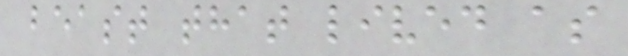beast that lived as
